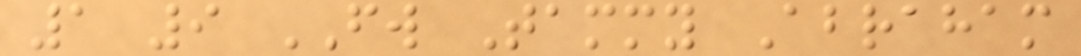1 9 FW Tammy Abraham
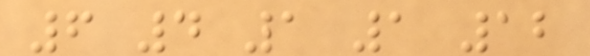6 4 1 1 12
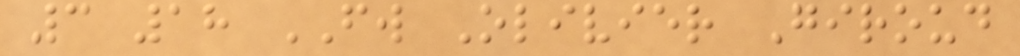3 18 FW Olivier Giroud
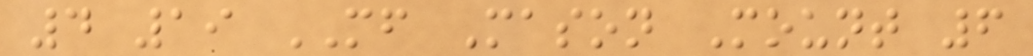4 19 MF Mason Mount 6
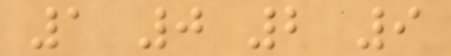1 0 2 9
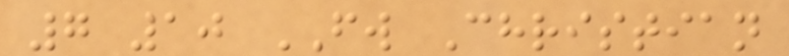7 10 FW Christian
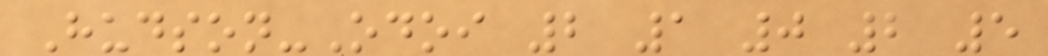Hudson-Odoi 2 1 0 2 5
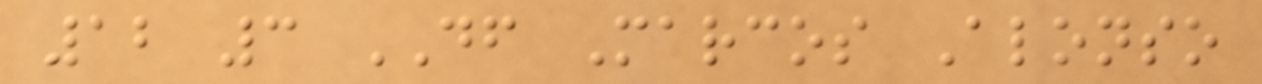12 3 DF Marcos Alonso
